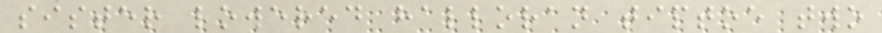sister lowered halloran tiptoe two
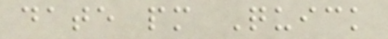date pm Quick
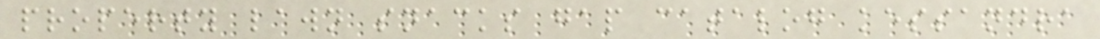property lawn snacks gap catalog kessandra
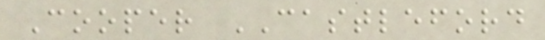Cooper CASTLEFORD
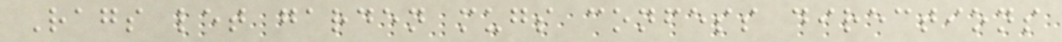Rags let garden mugs confess directions
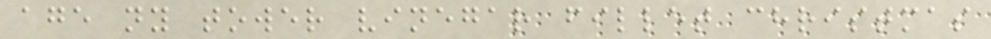age ny tower vinegar fillet christmas
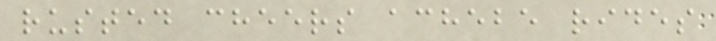rusted cheers achebe rides
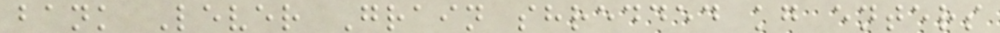bank Lever Grain shredded kg enters
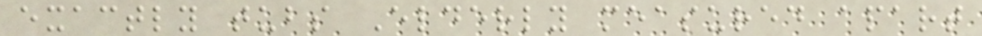exactly tubs Elderly measured apart
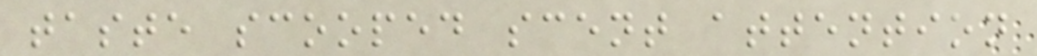taste scooped scent attention
